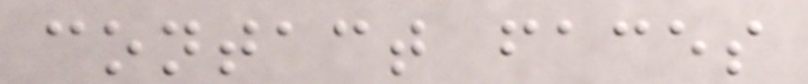contact faces
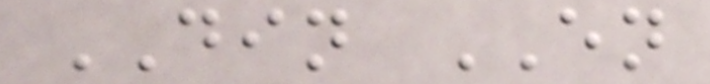DIN EN
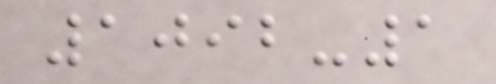1092-1
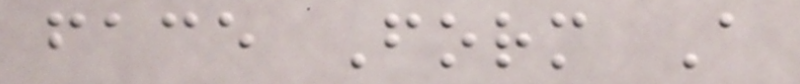face Form A
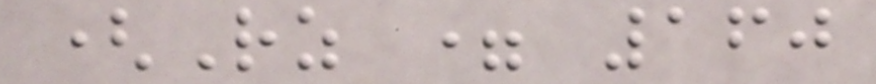(Rz = 160
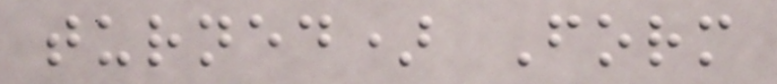turned) Form
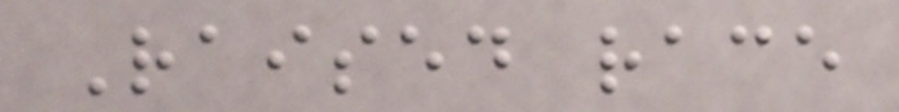Raised race
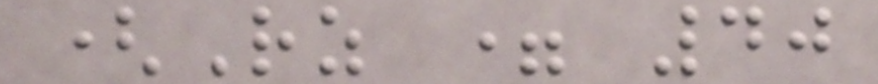(Rz = 40
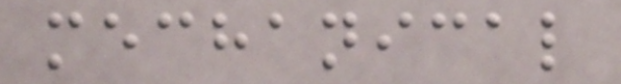mechanical
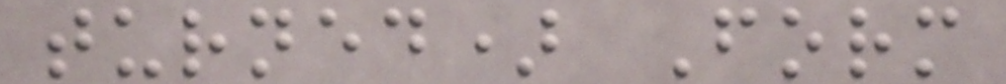turned) Form
